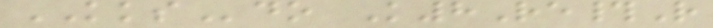KKSdo K8Re#R
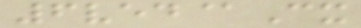6ved@Cx
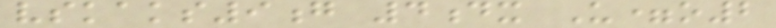vskaks9g 4dx U=o2
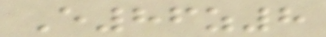E86z8
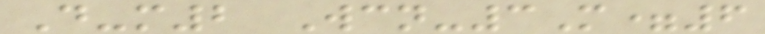D-m2 Wcn-3M=6
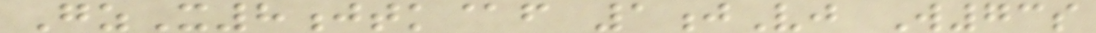GzX8jtk@f 1jVj W73s
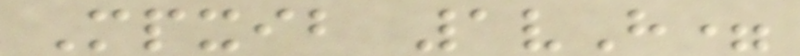Mpxib 1vH=
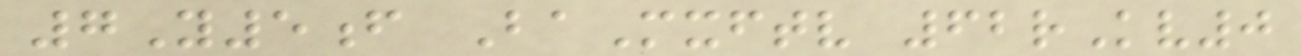7Y5f BaMxftv 62rKv0
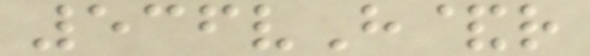536vH&r
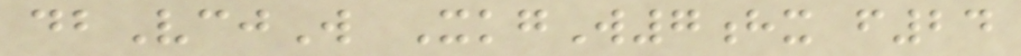dbVcjW XkgW7hx f24
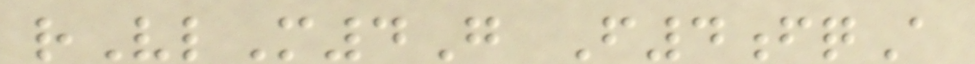rVlM4G F4fqA
